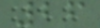26
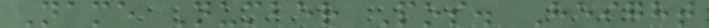Name Number Pos. Height
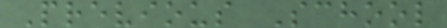Previous School
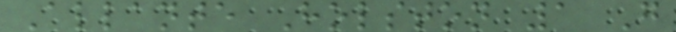Allante Holston 1 G
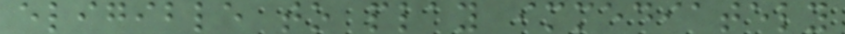eligible to play immediately
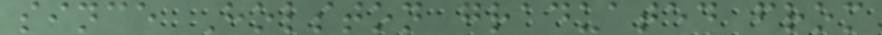since Holston graduated from
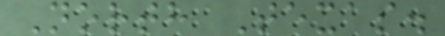North Texas.
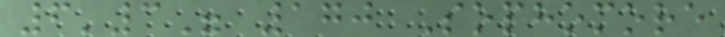6'3" 170 Sophomore
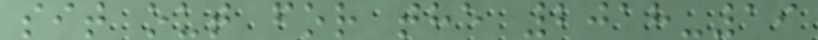sit out for the 2018-19
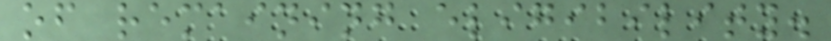of remaining eligibility.
